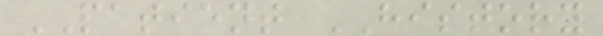PATIENT HISTORY
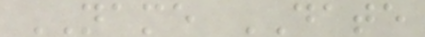NAME DATE
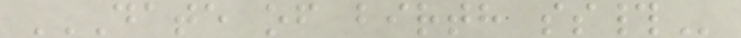DATE OF BIRTH SS#
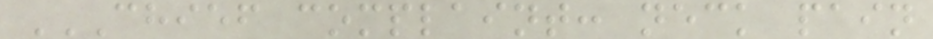CHIEF COMPLAINT: NECK PAIN
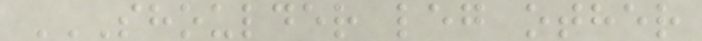SHOULDER LEG OTHER
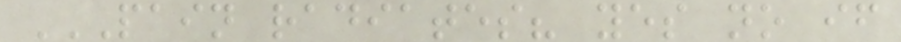PAIN RADIATES? YES NO IF
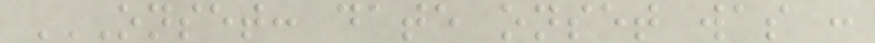ONSET: DATE ONSET WAS :
